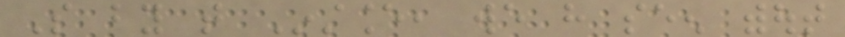So by that Instance, we have seen without
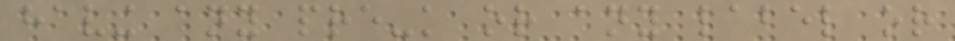having any pre-knowledge or any label or
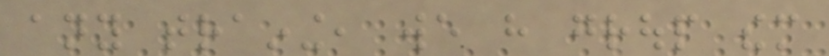any training, we have group them
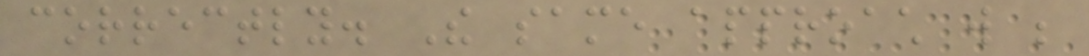correctly. The same approach will be
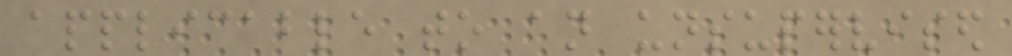applicable to an unsupervised
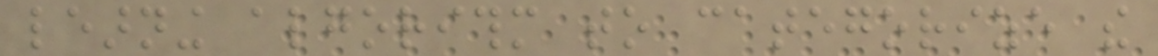learning algorithm to categorize the
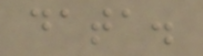data.
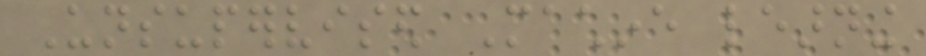Unsupervised Machine learning
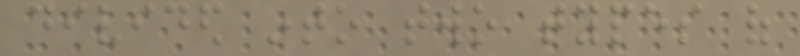divided into two types of
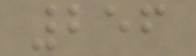256
